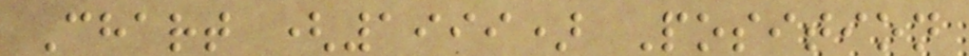Chart (1999) Position
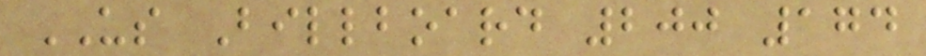US Billboard 200 174
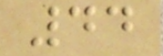44
